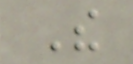The
